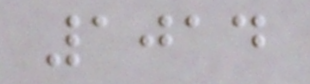1014
